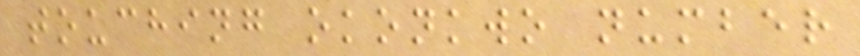touching okonkwo number
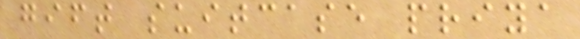gift suitcase priya
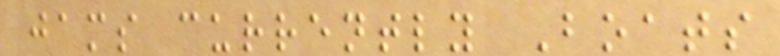jams currently Boats
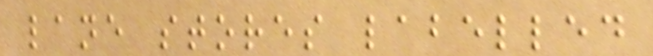lane stores labelled
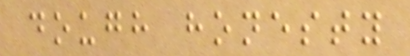dough honesty
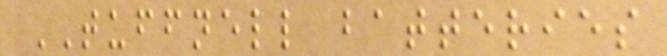TUFFNELL batteries
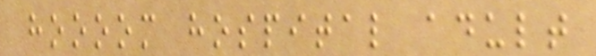hoooom hospital adult
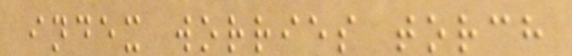index worries torch
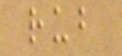rub
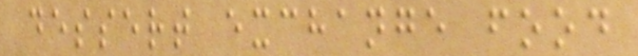dessert exchange food
